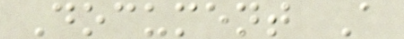Document A
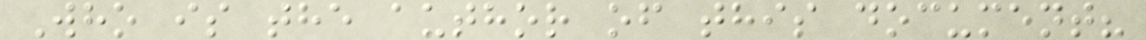Who is the author of this document?
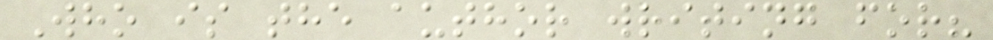Who is the author writing for?
